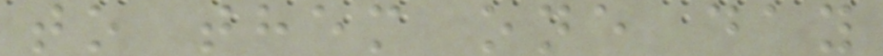to them one day
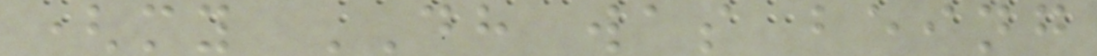(my DH was being
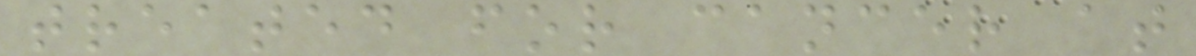treated for cancer at
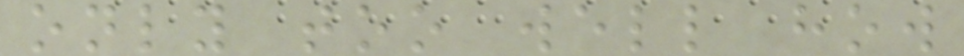only too well how
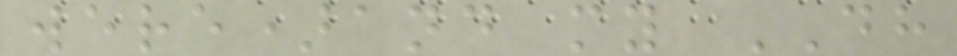were)and my DH
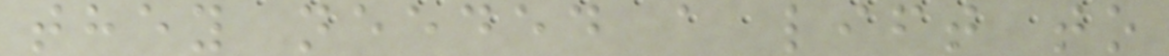they needed a lift to
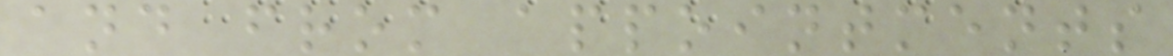and from appointments
